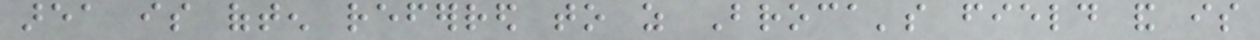area is often referred to as Broca's field and is
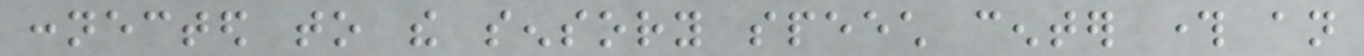connected to the sensory speech center through an
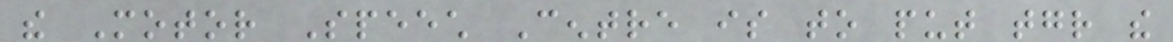the Motor Speech Centre is to put together the
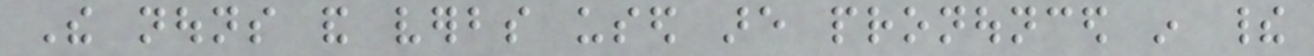The nouns and verbs used are pronounced in their
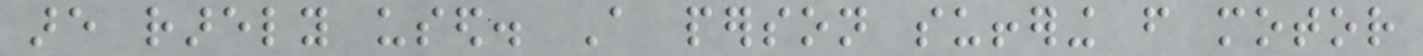are rarely used. A person suffering from motor
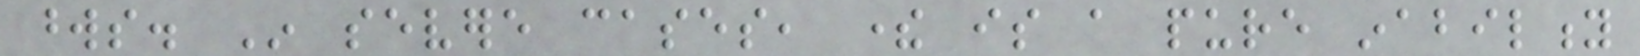words. In severe cases, there is a pure inability
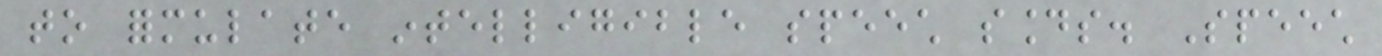to formulate intelligible speech sounds. Speech
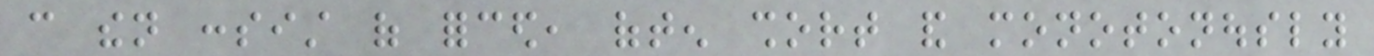can then consist of forced, often short and monotonously
